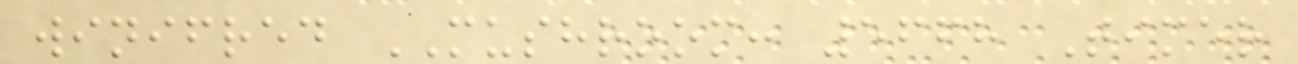winifred MUSHROOM: 5668 Timer
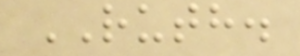RUTH.
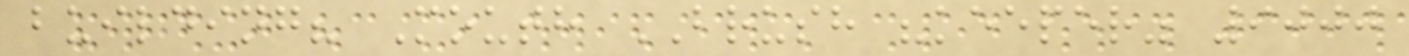building? Mouth BRUSH "keeper" 9000
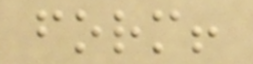form!
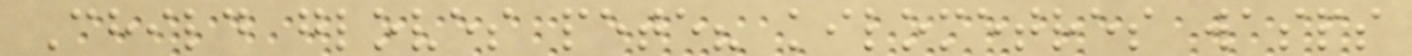Child gloves pete? kilometres wasps
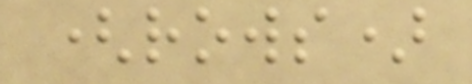(rows)
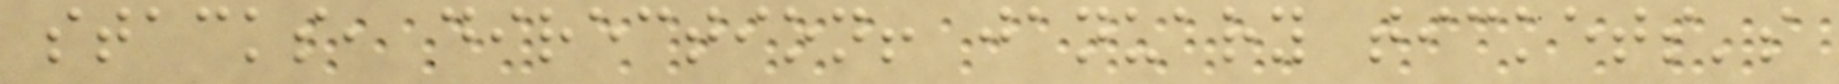stacks, direction! january tickets's
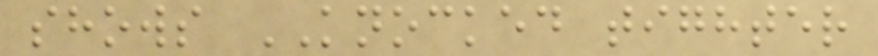shows KNOCKED tighter
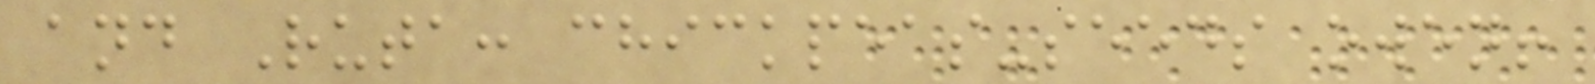and Ruta: chickpeas-seeds owen!
